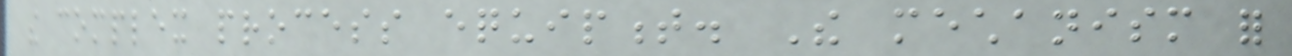the complex process equipment. The mechanism for
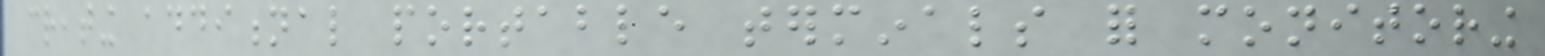creating additional portable terminals for monitoring
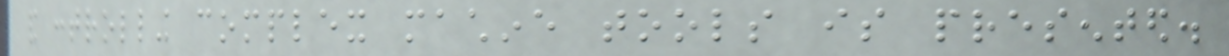and controlling complex machine tools is presented.
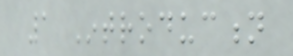1 Introduction
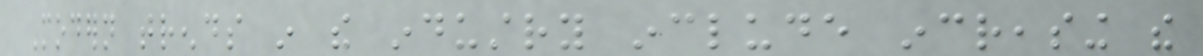Modern trends in the industry include increasing the
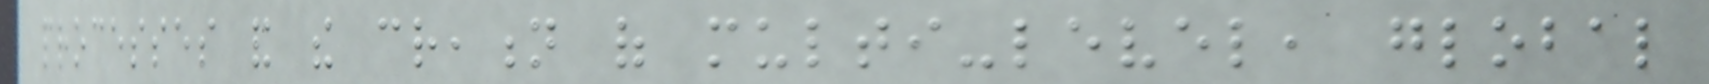processes and the creation of multi-level, global
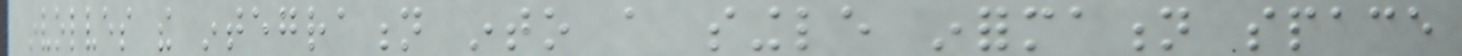involves the integration into a single information space
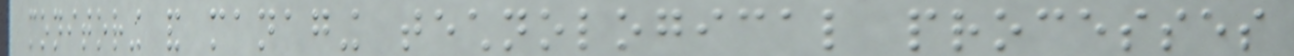monitoring and managing technological processes
